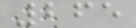265
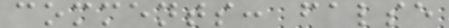comments: false
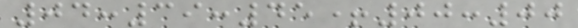04:39:45+00:00
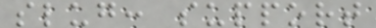slug: support
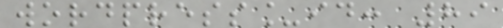wordpress_id: 89
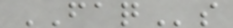FAQs
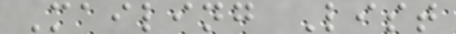Mailing List
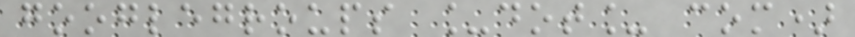googlegroups _dot_ com)
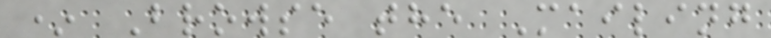* Browse the Mailing
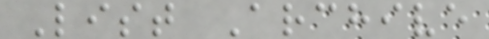List Archive
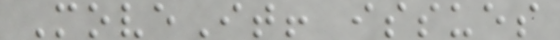MoveIt! issues
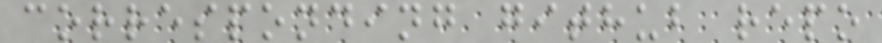corresponding github repo
